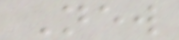New
